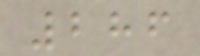286
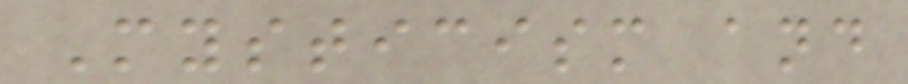Mysticism and
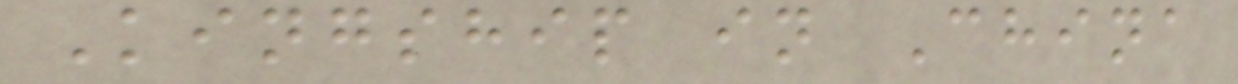Kingship in China
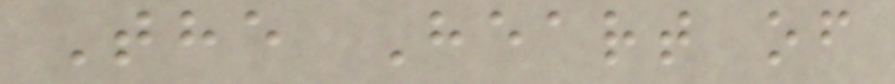The Heart of
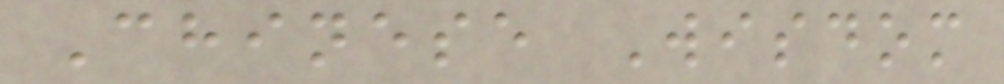Chinese Wisdom
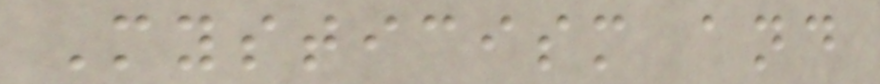Mysticism and
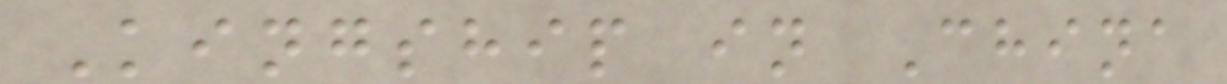Kingship in China
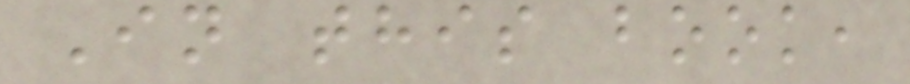In this book,
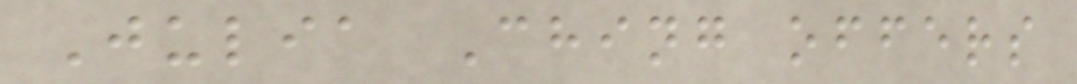Julia Ching offers
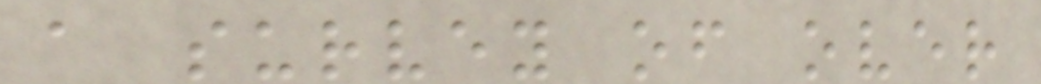a survey of over
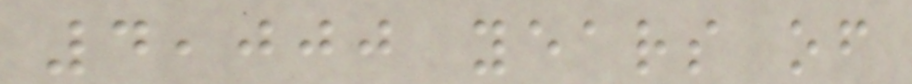4,000 years of
